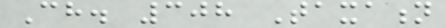Ch. 308 Taxation
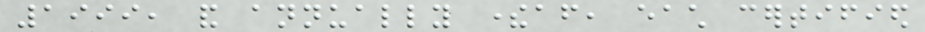1999, and annually thereafter, each certified
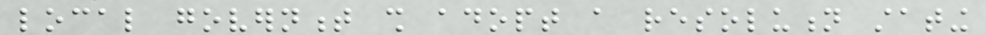local government shall adopt a resolution stating
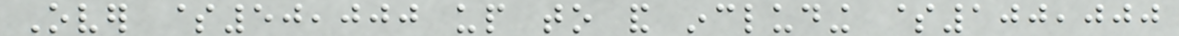Over $50,000 up to and including $100,000
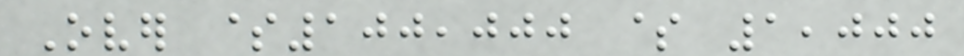Over $100,000 $ 1,000
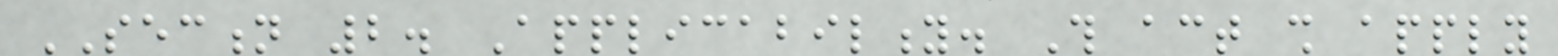SECTION 2. Applicability. This act shall apply
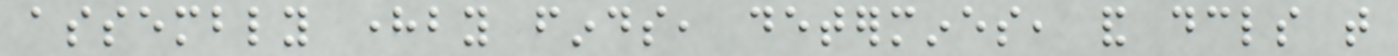assembly hereby finds, determines, and declares that
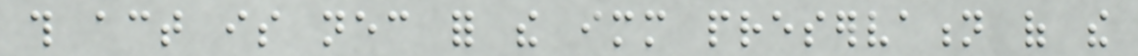this act is necessary for the immediate preservation of the
